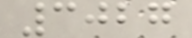3027
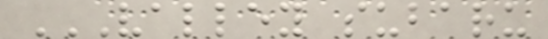VALLEY SUBARU
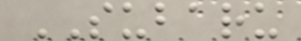SUBARU
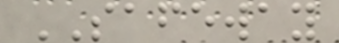SAFEWAY
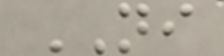NI
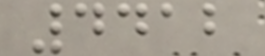4412
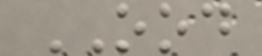OOD
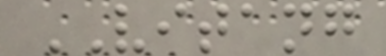VITANG
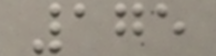175
